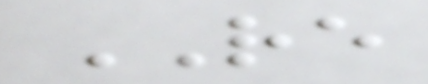RE
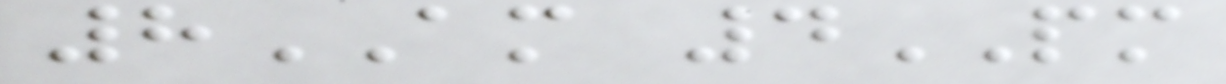8AM 4PM
